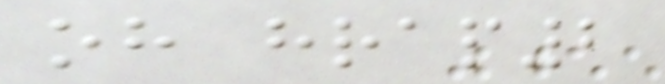oh hrap2
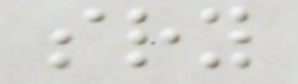sry
